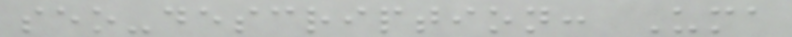seo-description: Uma
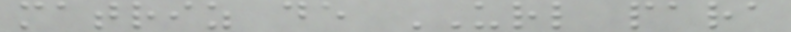matriz de URL para
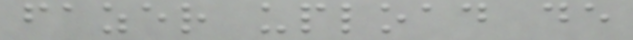fazer upload de
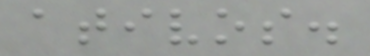ativos.
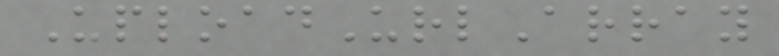UploadUrlArray
